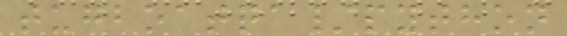tugboatqa/python
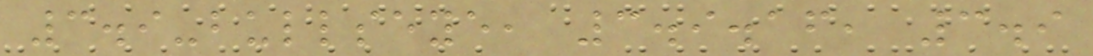3.9-bullseye, 3.9.16, 3.9
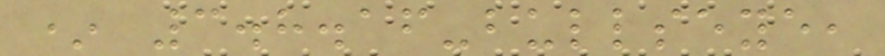* 3.8.16-bullseye,
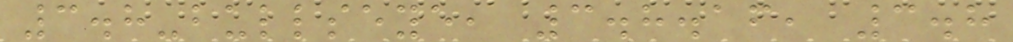3.8-bullseye, 3.8.16, 3.8
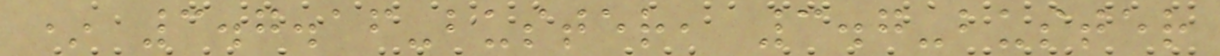* 3.7.16-buster, 3.7-buster
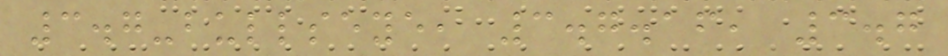3.7-bullseye, 3.7.16, 3.7
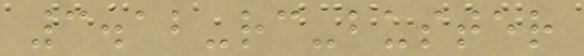3.12-rc-buster
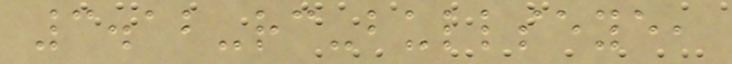3.12-rc-bullseye,
